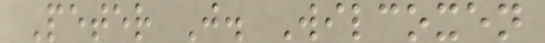Peter J. Wilcoxen
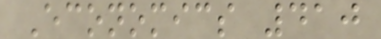Economics 410
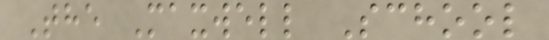The Maxwell School
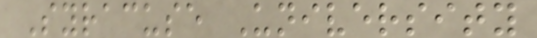Syracuse University
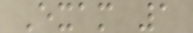Exam 1
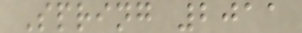Spring 2011
